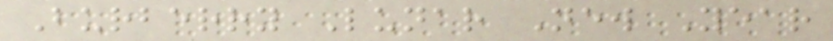Burberry Lunar New Year
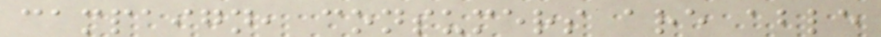campaign, consumers are able
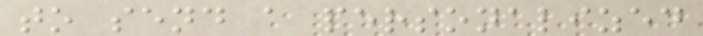to send a personalized
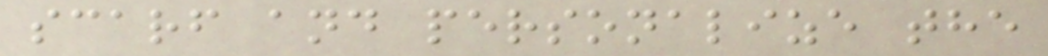scarf and personalize the
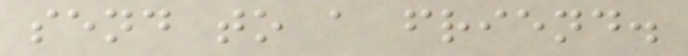send to a friend.
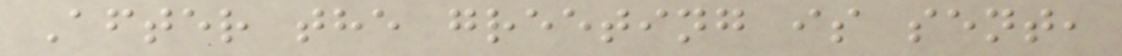After the greeting is sent,
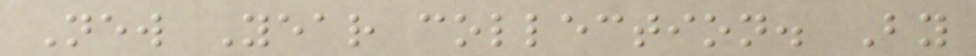New Year collection. By
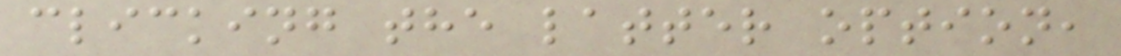clicking the latter option,
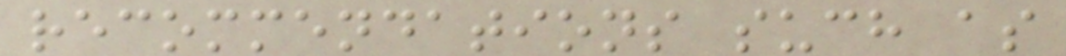recommendations such as
